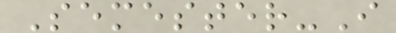Semester-I
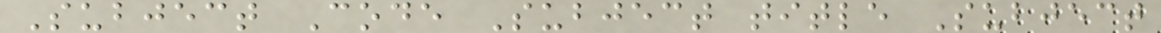Subject Code Subject title Subject
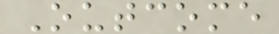Outcome
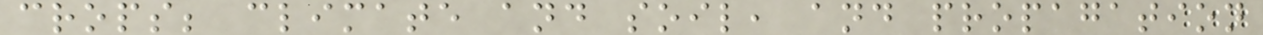crops; climate and soil, and propagation
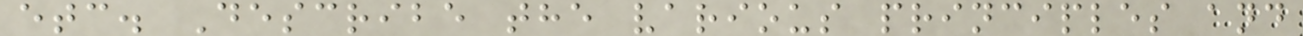etc. Describe the various principles and
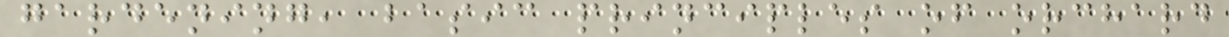gardening, basic principles of orchard
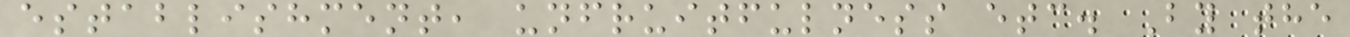establishment, unfruitfulness etc. By the
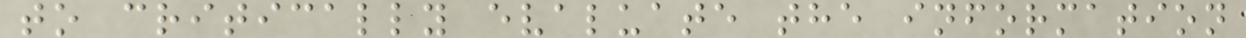to critically evaluate the information
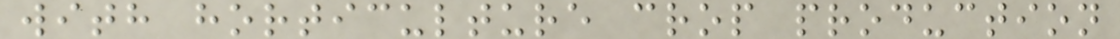with horticulture crop production
